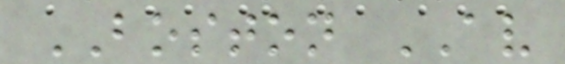BOSTON AV
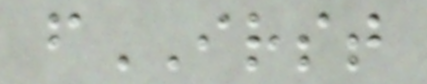fIRST
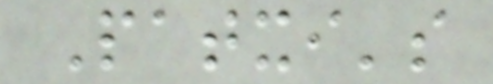Patxi's
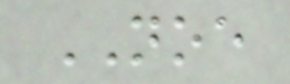NOE
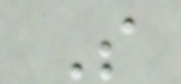S
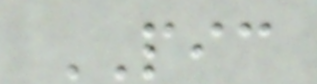PIC
